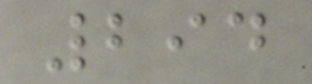294
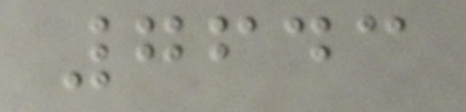7643
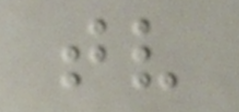tv
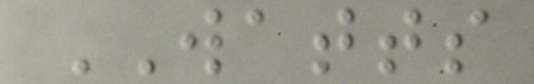WATTS
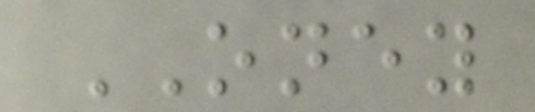ONEY
